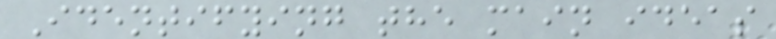Identifying the main ideas
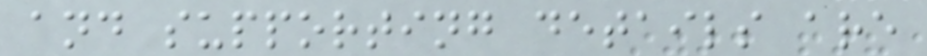and supporting details are
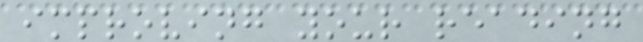improving your reading
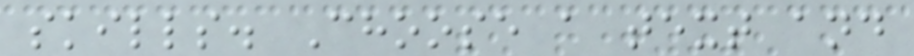skills. Choose a text and
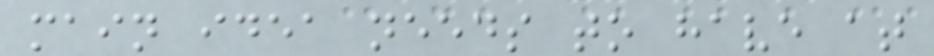main idea needs to have at
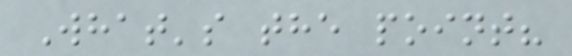What's the point?
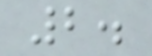2.
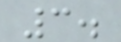3.
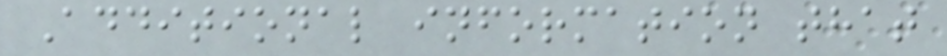Additional information that
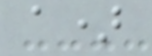a)
